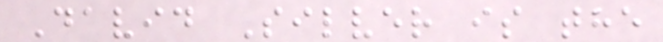David Silver is the
